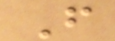From
